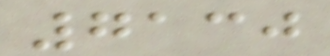7130
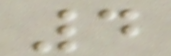4
